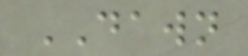DAWN
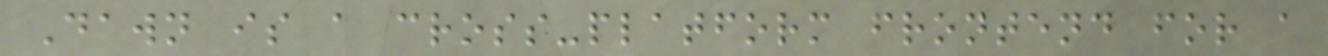Dawn is a cross-platform frontend for a
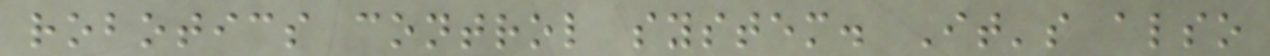robotics control system. It's also
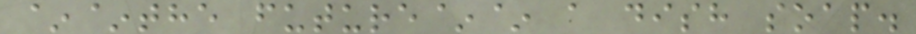~~the future~~ a dish soap.
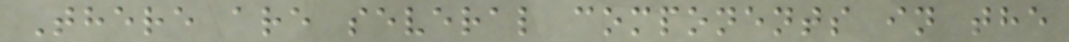There are several components in the
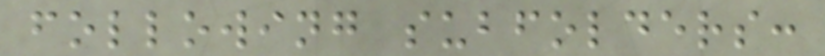following subfolders:
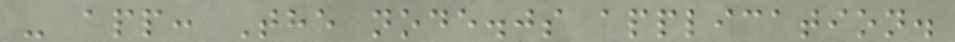- app: The node.js application.
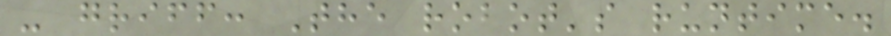- griff: The robot's runtime.
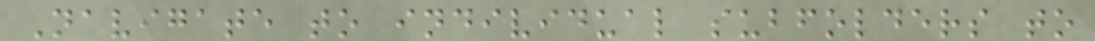Navigate to individual subfolders to
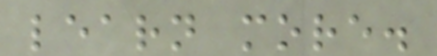learn more.
